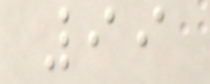99
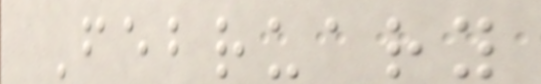February
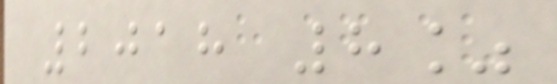2018 8%
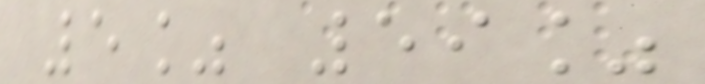5% 59%
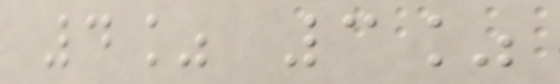4% 3%
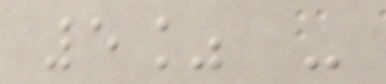5% -
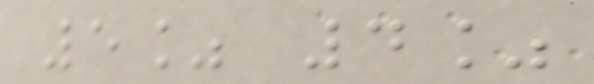5% 4%
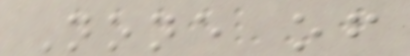None of
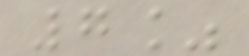7%
